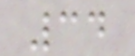34
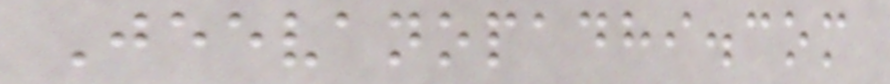Jeevanopadhi.com
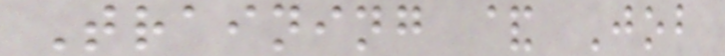Training & Job
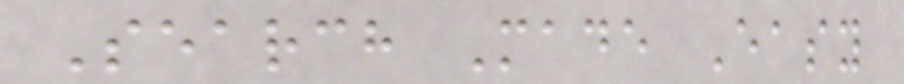Search Made Easy
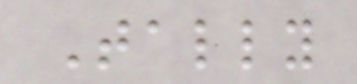Tally
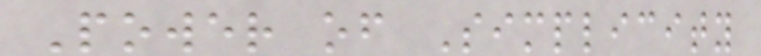Power of Simplicity
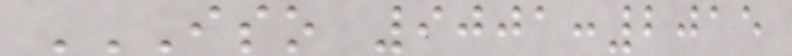ISO 9001:2015
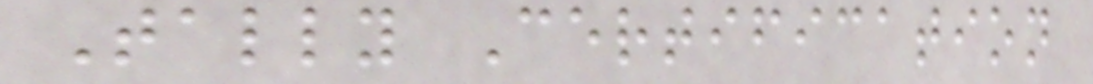Tally Certification
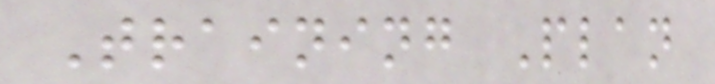Training Plan
